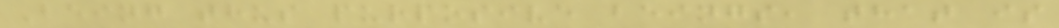Being thus purposive beings, that is
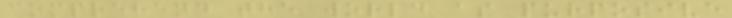comprehend the world as purposive
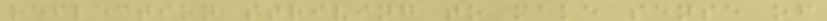reflection striving to make sense of
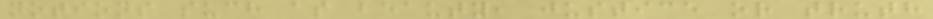notions such as beauty, justice or truth
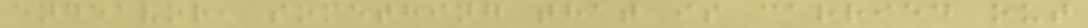endeavor, something that is carried out
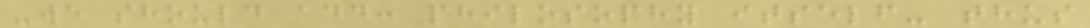-we should add: philosophy itself- thus
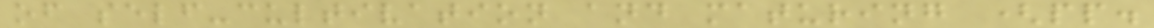of self-cultivation and maturing (pp.
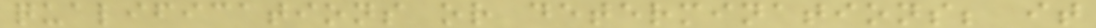qualifications or determinations; it
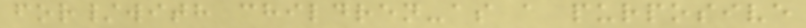for/with children-as a purposive
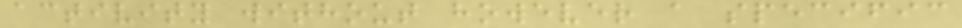activity without however a specific
